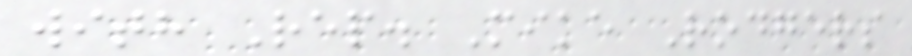with Rep. Mike Rodgers
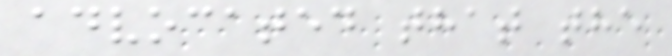advocated that the
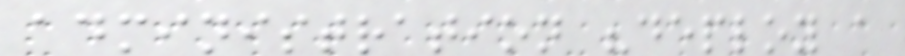administration "deploy a
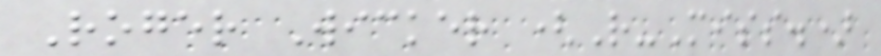Roger Wicker (R-Miss.)
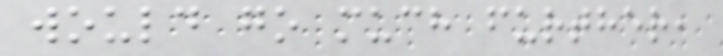would go much further,
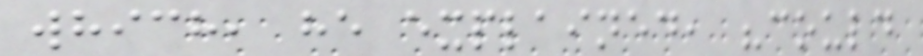which, he explained, "could
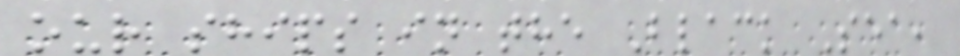our ships in the Black Sea,
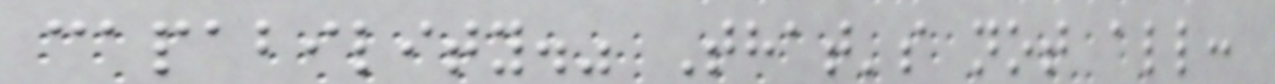capability." That's not all:
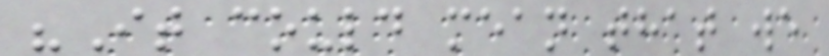"It could mean that we
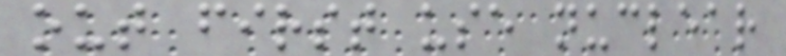out first use nuclear
